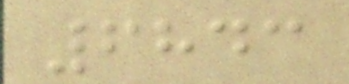6843
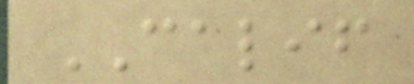CALIF
